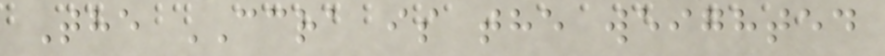The CCRA is the weighted
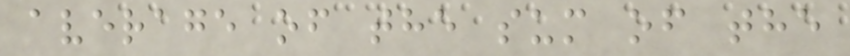average of the sum of the
